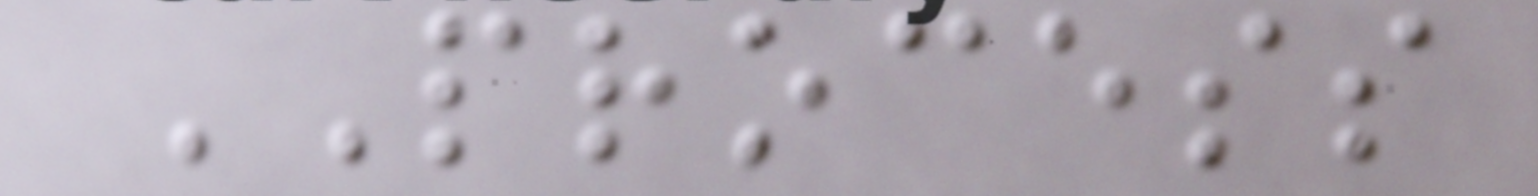PROCESS
